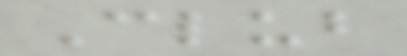Club
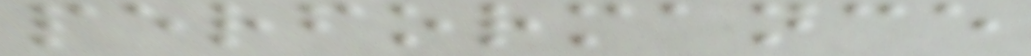performance
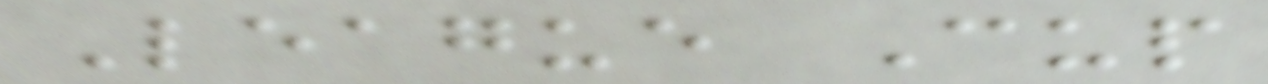League Cup
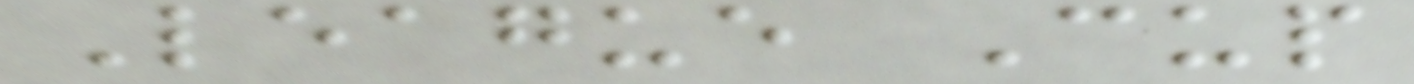League Cup
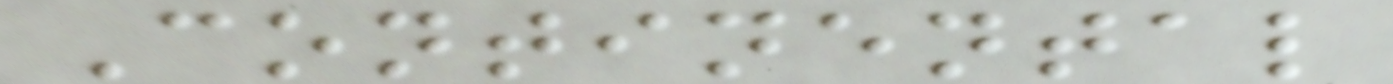Continental
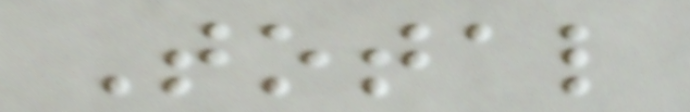Total
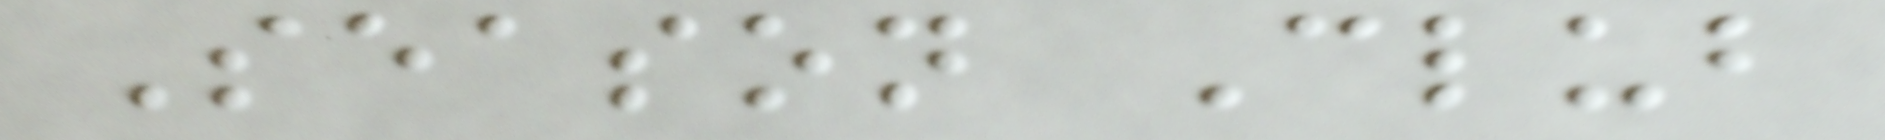Season Club
